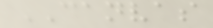CANVAS
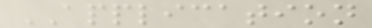APPLICATION
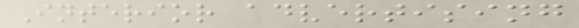Interior advertising
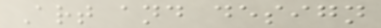Art and design
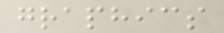graphics
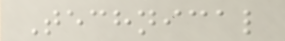Technical
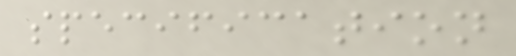specification
